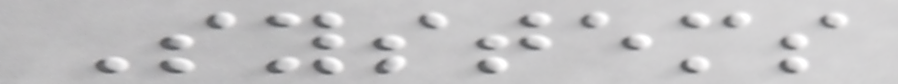Systems
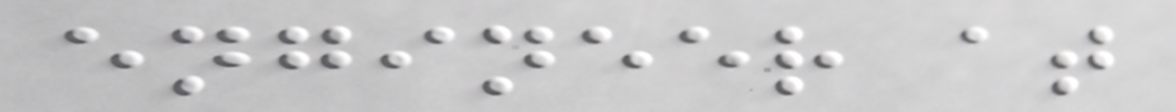engineer at
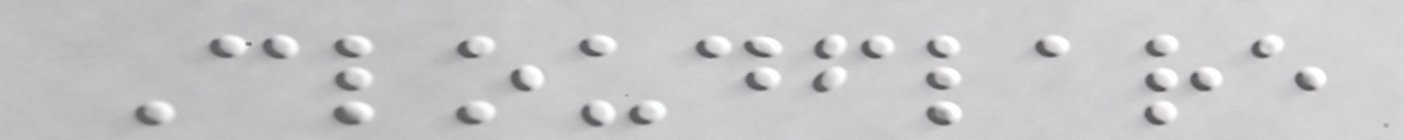Cloudflare
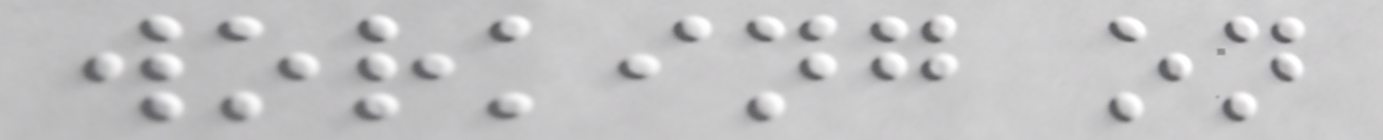working on
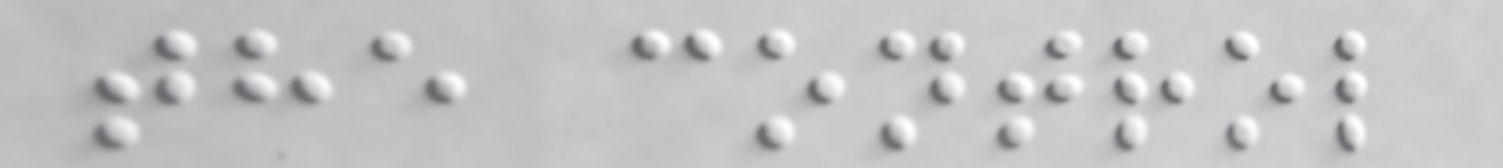the control
